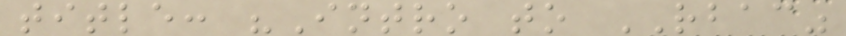title: "Intro to RBAC"
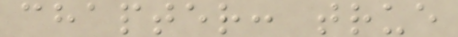chapter: true
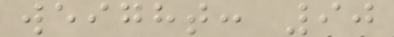weight: 90
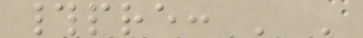#pre: ' '
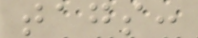tags:
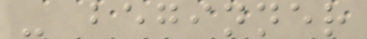- beginner
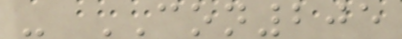- CON205
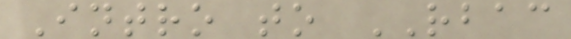Intro to RBAC
